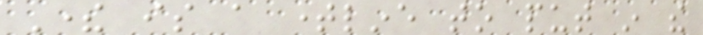There is a timeline to put in the
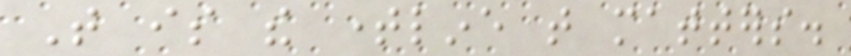That is the timeline that matters.
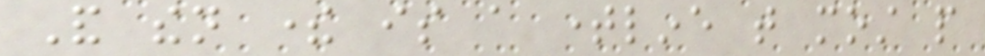And then there is a timeline that most people
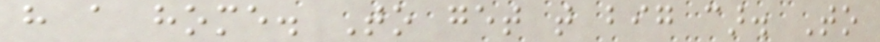have a home. To get that big car. To
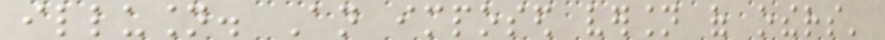illusion. An imposed version of others'
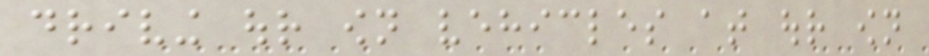driving our own vehicles at our own
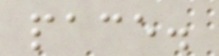pace.
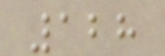128
